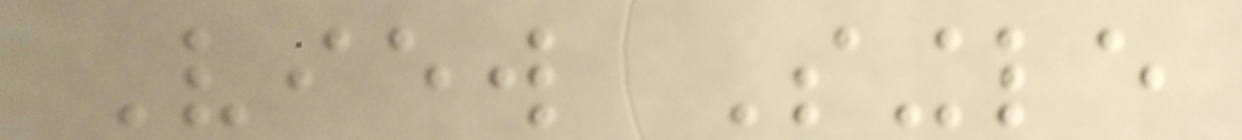View Single
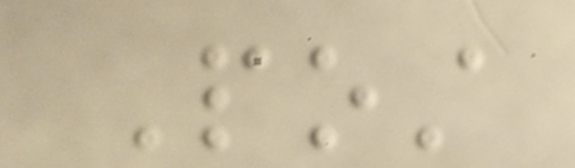Post
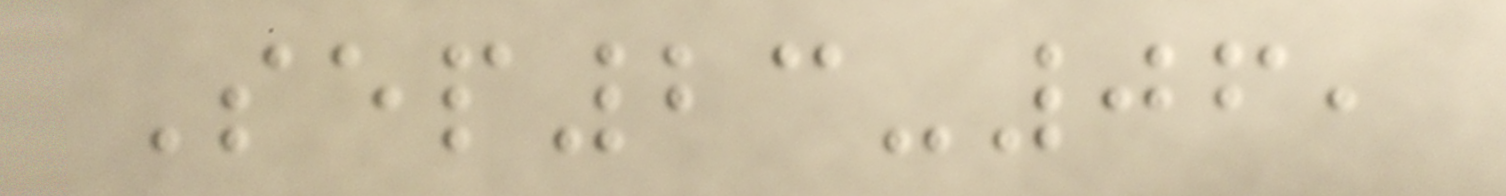Sep23-06,
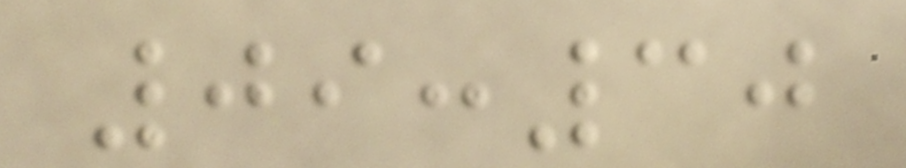09:30
